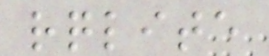rqlite
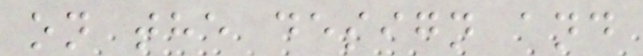on the design and
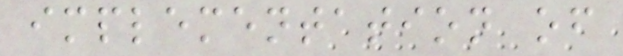implementation of
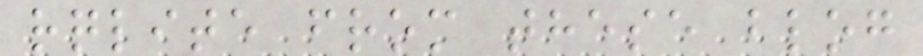rqlite from these blog
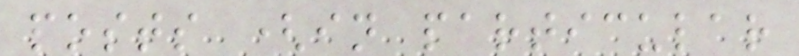posts (in particular
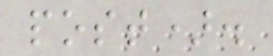post).
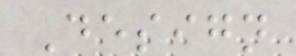Design
